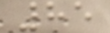85
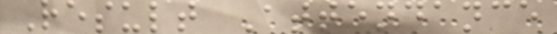Result Attendance
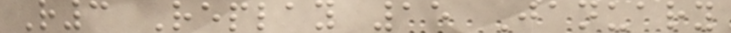R3 Replay 15 January
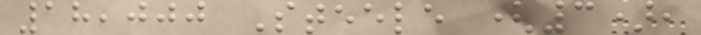18,000 Steele (3),
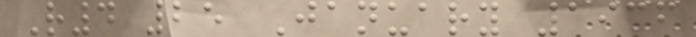R4 25 January 1936
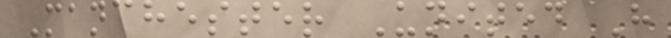Manchester United H
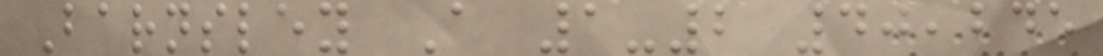Barnsley A 1-2 40,245
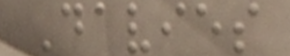Davies
